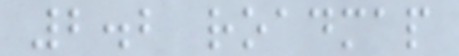2.2 roadmap
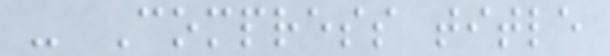- Compress title
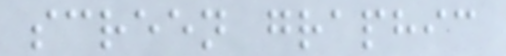screen graphic
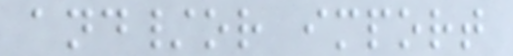and/or import
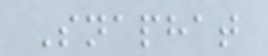Snaphat
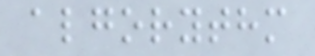algorythm
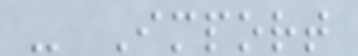- Import
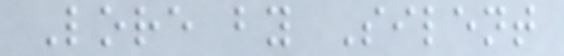Lore by Silent
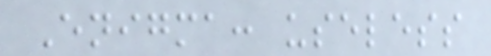Enigma: useless
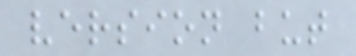version but
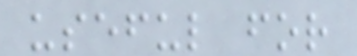useful for
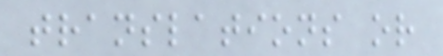translations or
